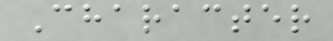Character
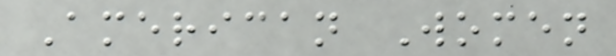American Women
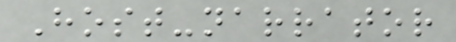Host-narrator
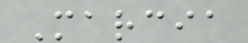Marcia
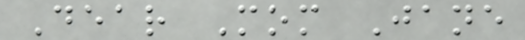Dear Mom Jane
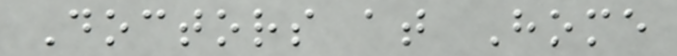Doctors at Home
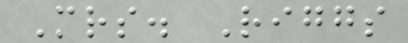Mrs. Riggs
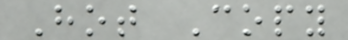Hot Copy
